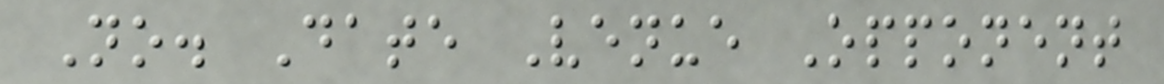No. Date Venue Opponent
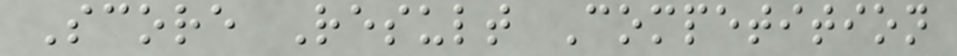Score Result Competition
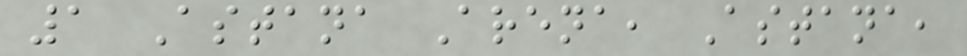1 Astana Arena, Astana,
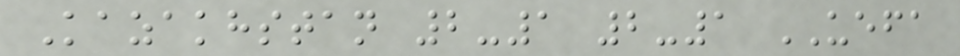Kazakhstan 2-1 2-1 UEFA
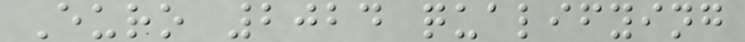Euro 2024 qualifying
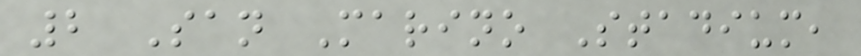2 San Marino Stadium,
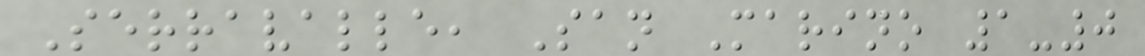Serravalle, San Marino 1-0
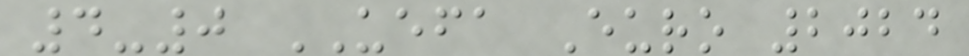4-0 UEFA Euro 2024
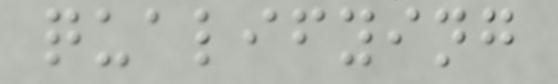qualifying
